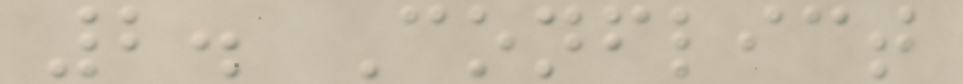2. Conflict
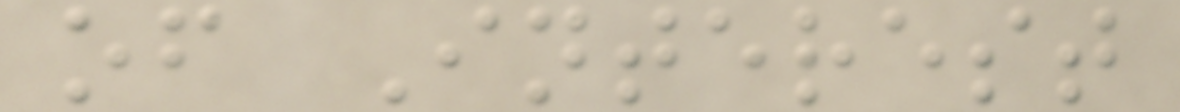of Interest
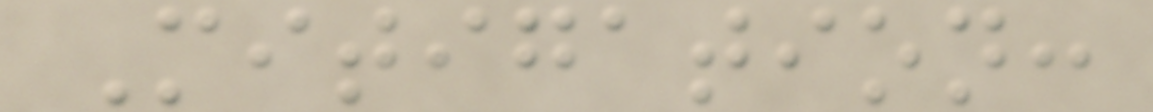Mitigation:
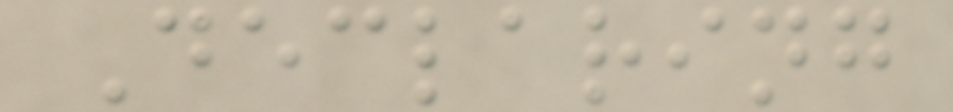Declaring
